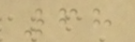68
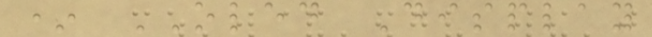* OLED Display
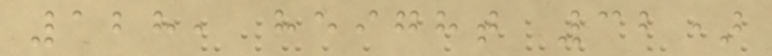128, height 32)
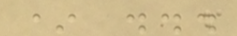* ...
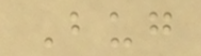Bug
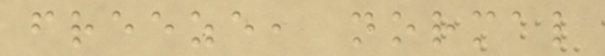freeze, normal
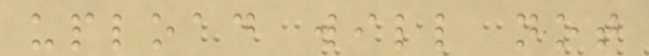upload will not
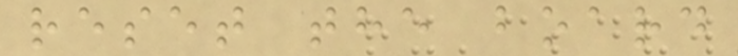reset the board
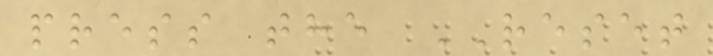press the RESET
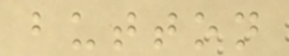button
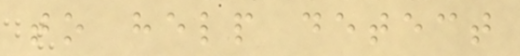to help detect
